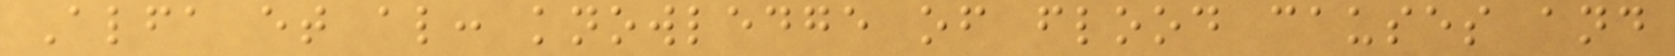Alfa et al: knowledge of flood causes and
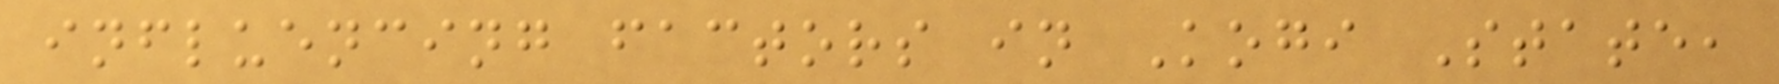influencing factors in Kogi State,
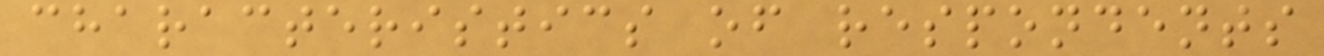characteristics of respondents
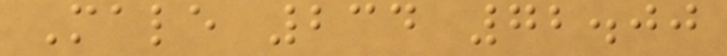Male 234 72.00
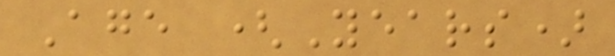Age (Years)
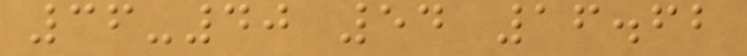36-40 54 16.62
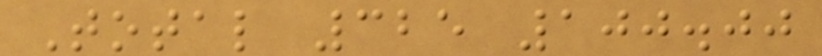Total 325 100.00
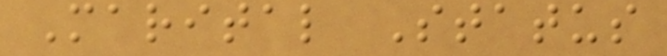Marital Status
